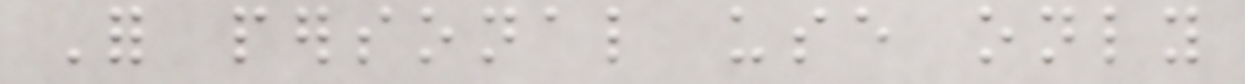For personal use only
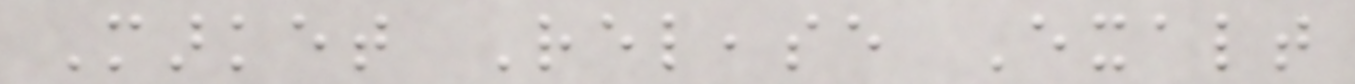Market Release Exalt
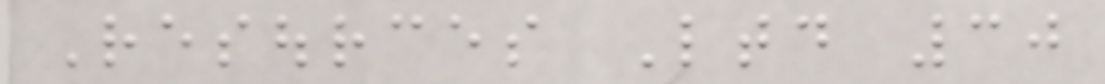Resources Ltd 30
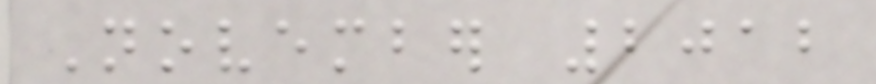November 2012
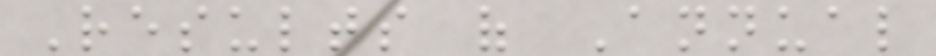Results of Annual
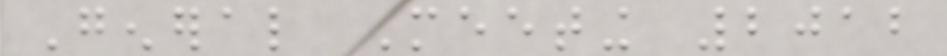General Meeting 2012
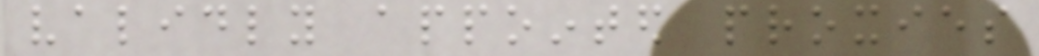validly appointed proxies
